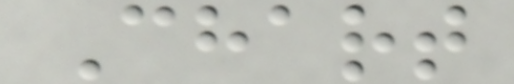Chart
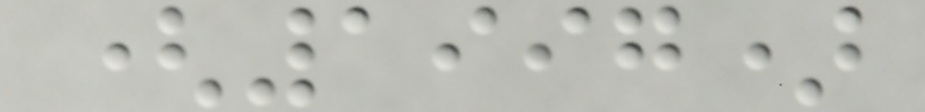(1997)
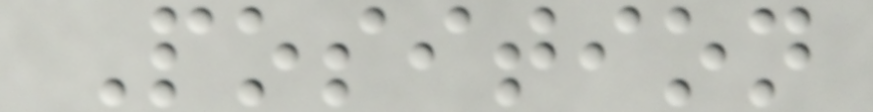Position
